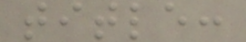title:
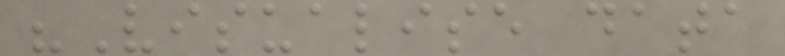"Visualise data
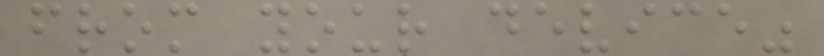from your device"
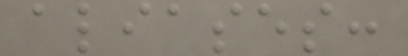aliases:
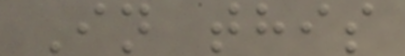In this
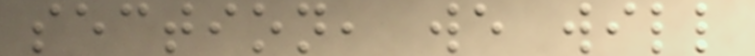section, we will
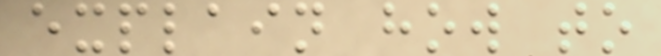explain how to
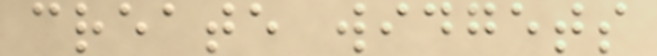create widgets
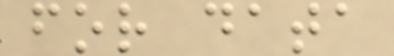for data
